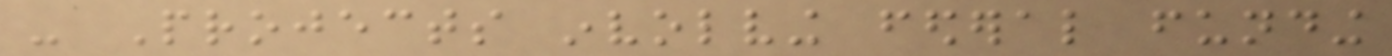- Projects involving federal funding
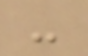-
